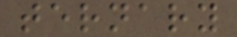ternary
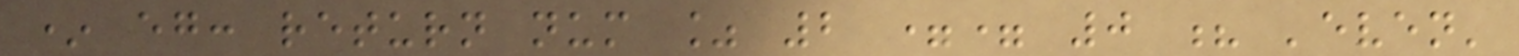* eg: return num % 2 == 0 ? 'even'
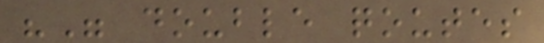"" double qoutes
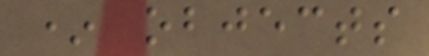* objects
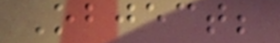Object;
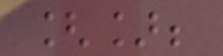[];
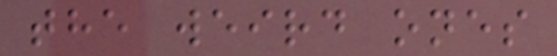the weird ones
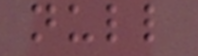null
